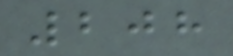208
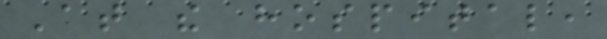At the hospital,
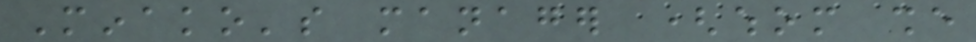Minako's manager (whom she
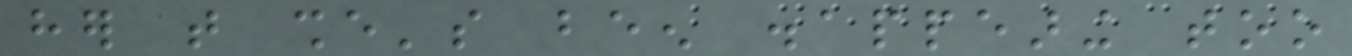her that she's been disappearing too
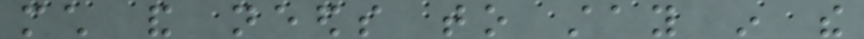much and needs to stay in the
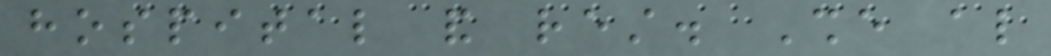hospital and rest. She also
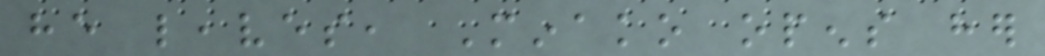he leaves, Minako opens her
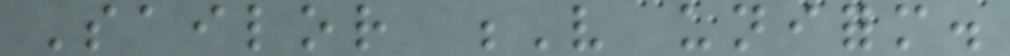Sailor V uniform.
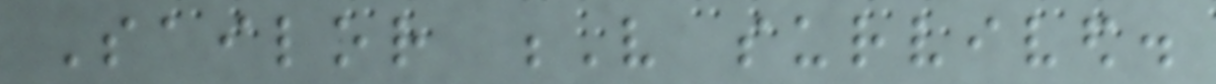Sailor V survived.
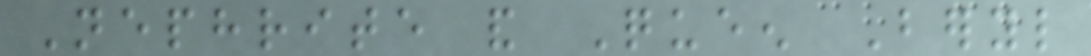Nephrite and Queen Beryl
